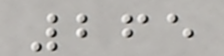265
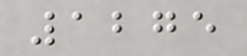1275
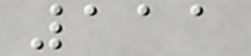111
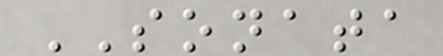SONATA
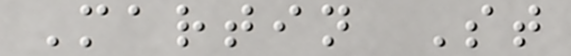Martin St
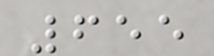655
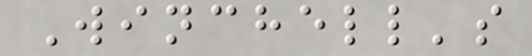Winchell's
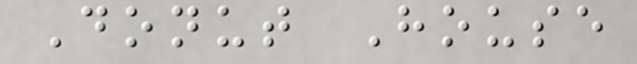Donut House
